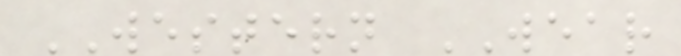WESTERN WEAR
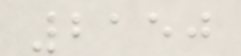2150
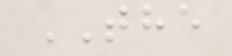THE
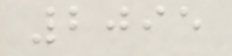2095
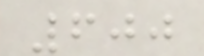600
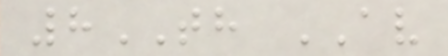8TH AV
